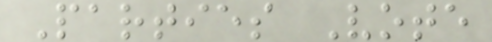Parties Vote
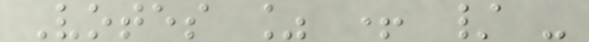Votes % + / -
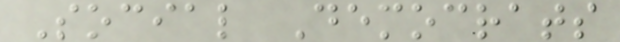Social Democrats
